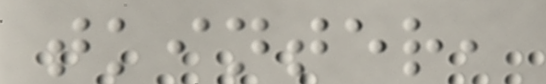tkinter,
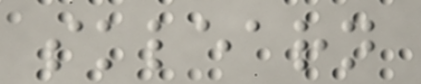sklearn
